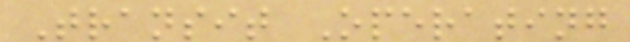Transit Operating
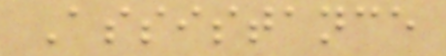Assistance
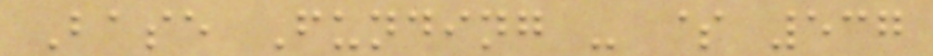Base Funding - $ 537
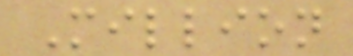Million
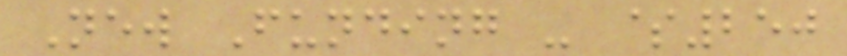New Funding - $250
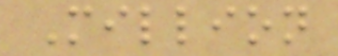Million
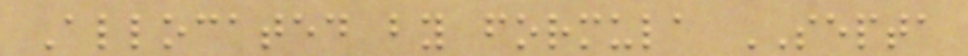Allocated by formula SEPTA
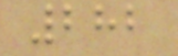282
